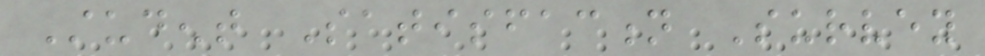Student Satisfaction Survey
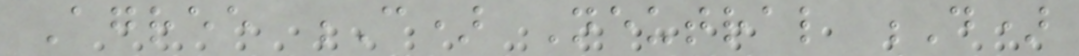Agree C) Neutral D)
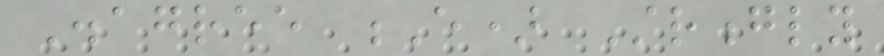Disagree E) Strongly
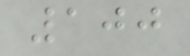100
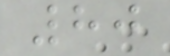80
